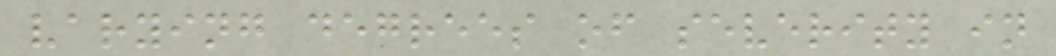varying degrees of severity in
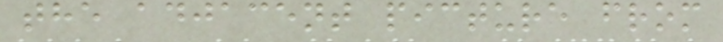the adjacent picture from
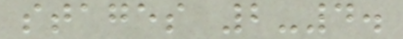stages 2-4.
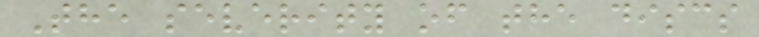The severity of the discs
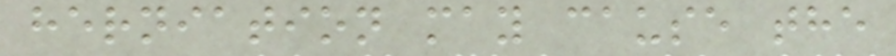herniation may cause the
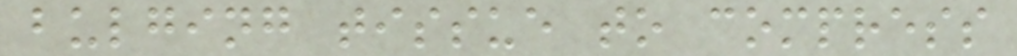bulging tissue to compress
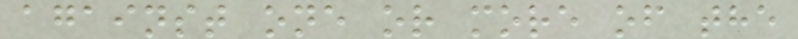against one or more of the
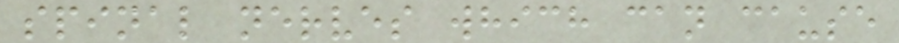spinal nerves which can cause
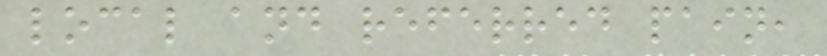local and referred pain,
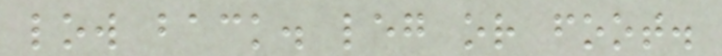low back. leg or foot.
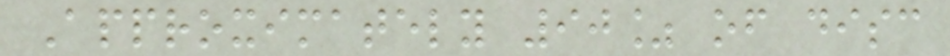Approximately 90% of disc
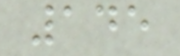145
